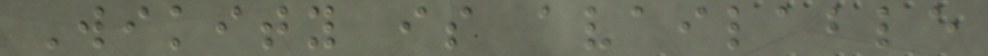Wikity is available
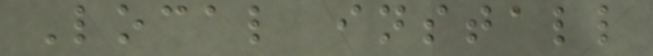Local install
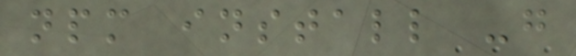npm install -g
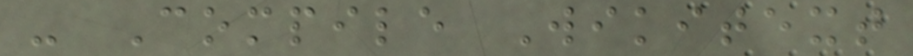- Compile Wikitext
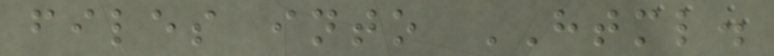files into HTML.
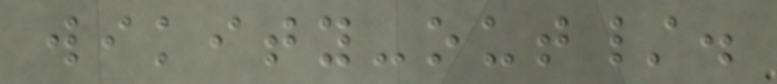wikity-out/.
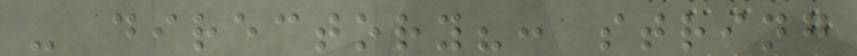- directory?: string
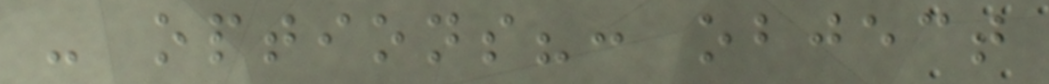- options?: object
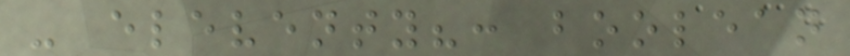- eleventy?: boolean
